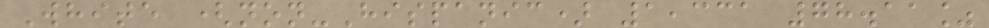White (non-Hispanic) 1,331 78.11%
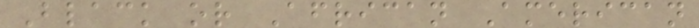Black or African American
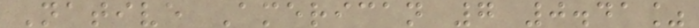Native American 7 0.41%
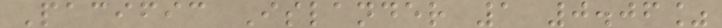Pacific Islander 1 0.06%
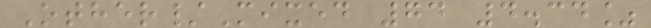Other/Mixed 74 4.34%
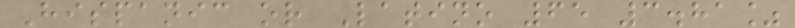Hispanic or Latino 65 3.81%
